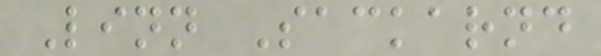Linn Sackarnd
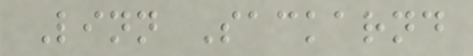Linn Sackarnd
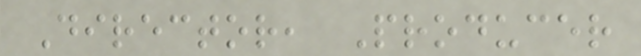Director, Producer
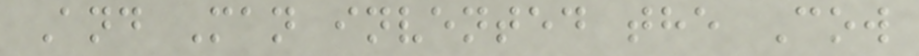And Man invented the Cow
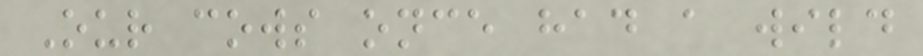Our cows once had a wild
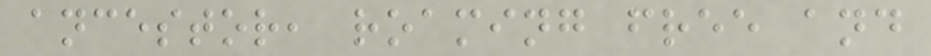ancestor, roaming free and
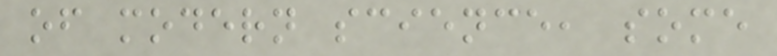of modern science, some
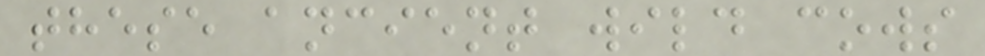these ancient wild cows
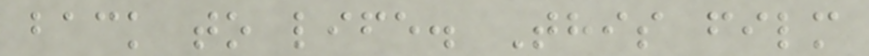back to life. This film
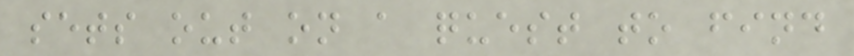sets out on a quest to find
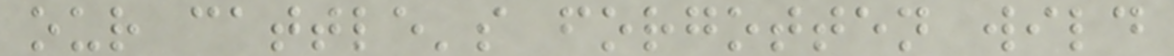our cattle's forgotten wild
